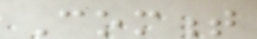Comment
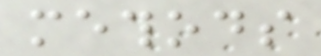methods
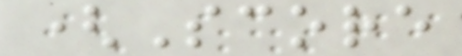(Score
